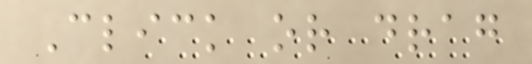Click or drag
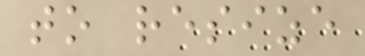to resize
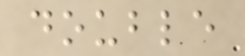double
